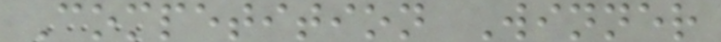Competition Winner
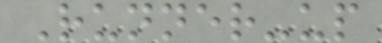Runner-up
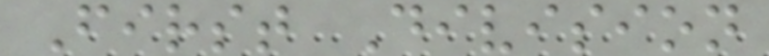First Division
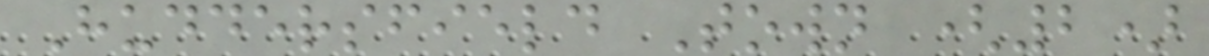Huddersfield Town (2)
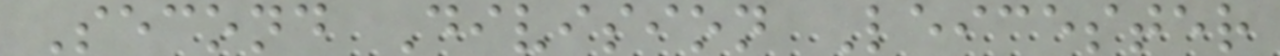Second Division Leicester
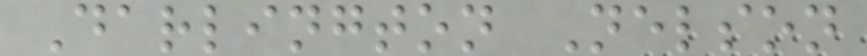Darlington Nelson
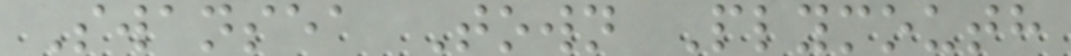Swansea Town Plymouth
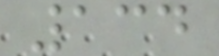134
